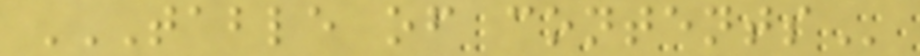TABLE OF CONTENTS
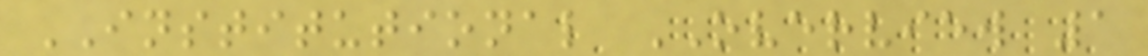INSTITUTIONAL OVERVIEW 1
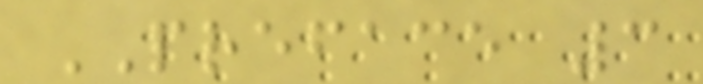PREFACE 3
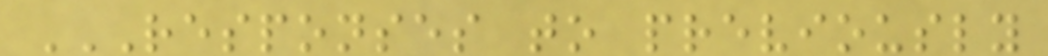RESPONSES TO PREVIOUSLY
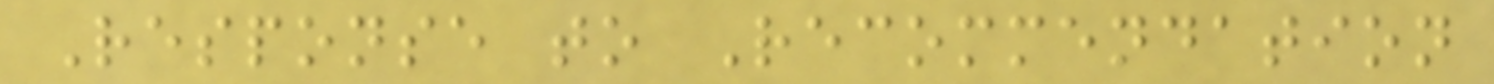Response to Recommendation
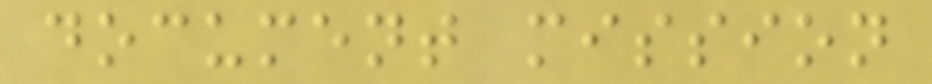document mission
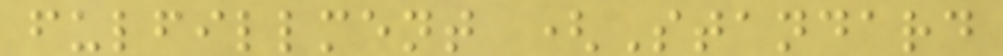fulfillment (Standard
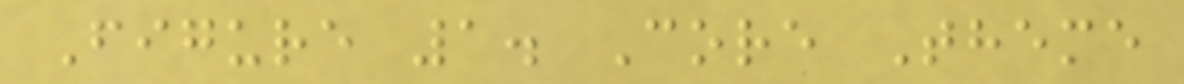Figure 1. Core Theme
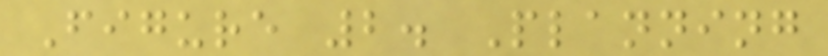Figure 2. Planning
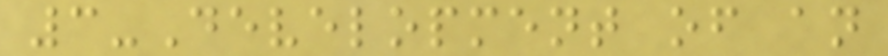3-Development of an
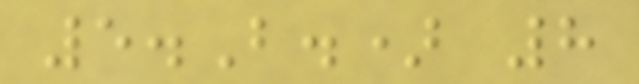5.B.) 8
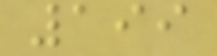199
